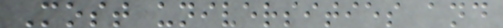Most universities and
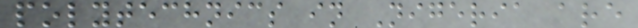polytechnics in Nigeria are
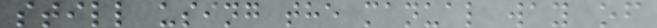still using the manual way of
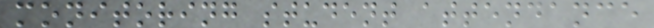monitoring student attendance
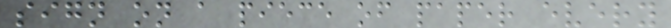sign on a piece of paper every
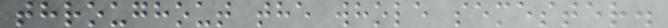throughout the whole semester.
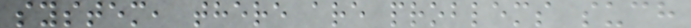system, there are problems such
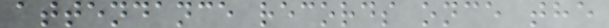attendance records once the
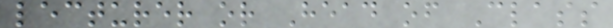lecturer or Head of Class
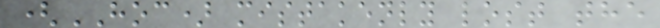(HOC) mistakenly lost the
